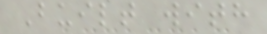Built with
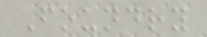Foundry
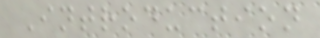Introduction
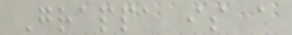Grappa is a
